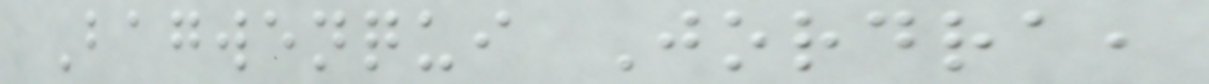Bagwenqui Jordra,
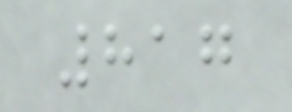817
